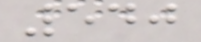540
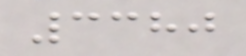3380
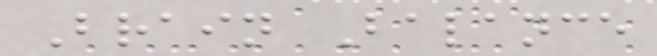Brain Balance
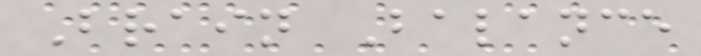Brain Balance
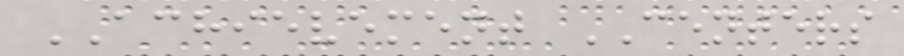ACHIEVEMENT CENTERS
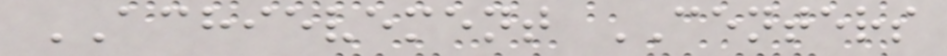ACHIEVEMENT CENTERS
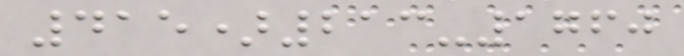415)213-1760
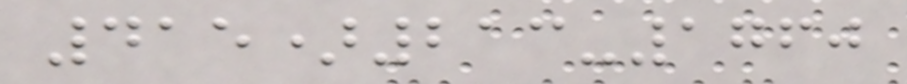415)213-1760
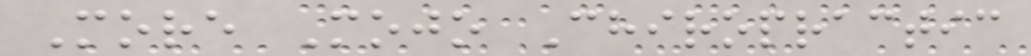More Mojo Chiropractic
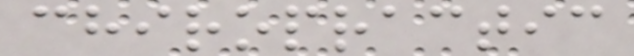chiropractic
